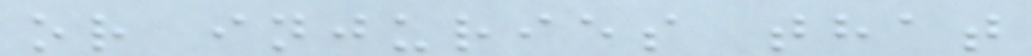or injuries that
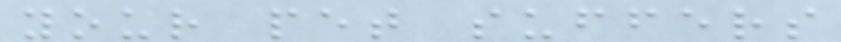your pet suffers
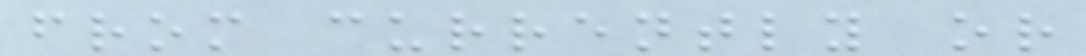from currently or
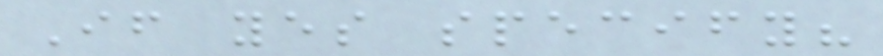If yes specify?
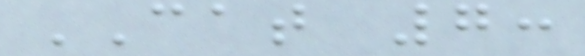CAT 7:
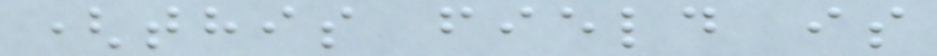(this field is
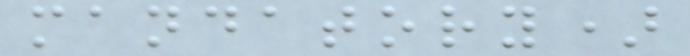mandatory)
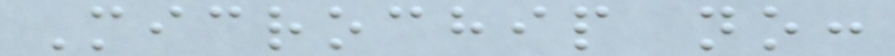Microchip no:
